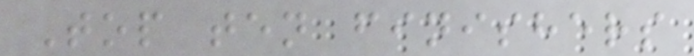Top ten finishers
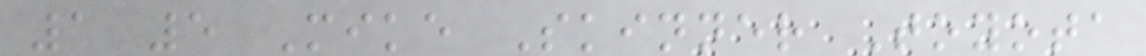1 5 Mike Skinner Toyota
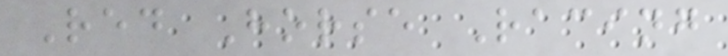Red Horse Racing
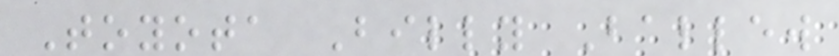Toyota Billy Ballew
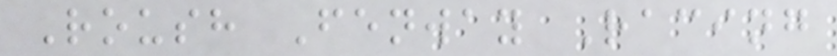Roush Fenway Racing
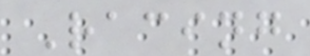Racing
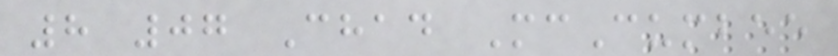8 07 Chad McCumbee
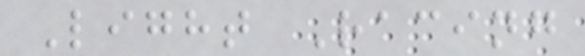Light Racing
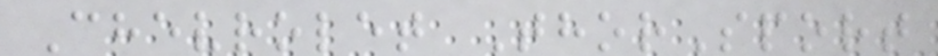Chevrolet ThorSport
